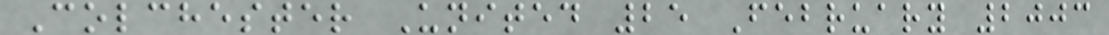Colchester United 25 February 2003
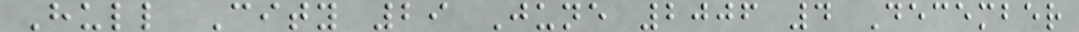Hull City 29 June 2006 4 December
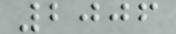2006
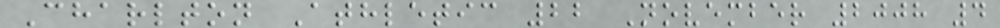Charlton Athletic 22 November 2008 4
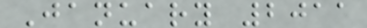January 2011
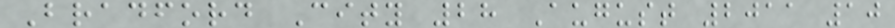Bradford City 28 August 2011 10
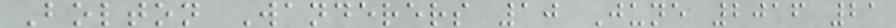Bolton Wanderers 10 June 2016 21
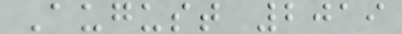August 2019
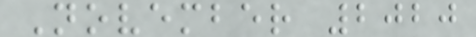November 2020
